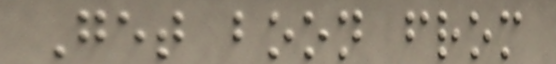Get boon from
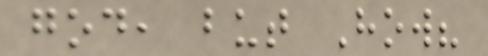god, but How?
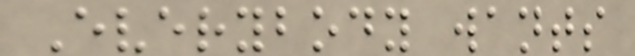Everybody wants
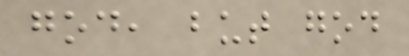god, but god
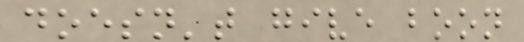doesn't give boon
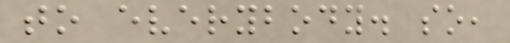to everybody. so,
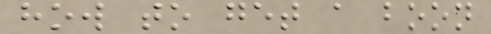how to get a boon
